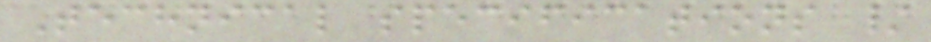Technical specifications /
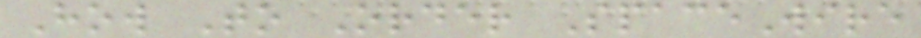How To Order SpaceWire
